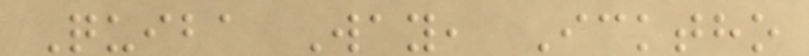Quiba Way, Icktho
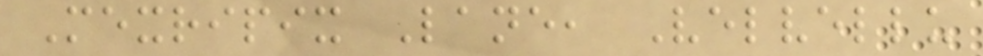Mexripix Lane, Velvellu
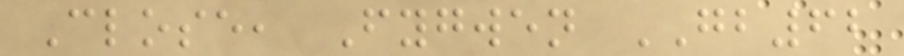Close, Fygwen GB62
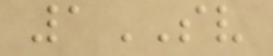1SV
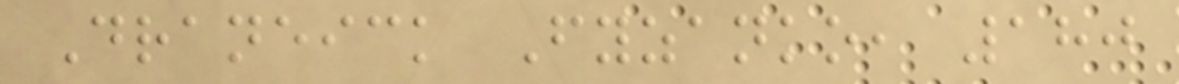Draneick Fyzanko, 180
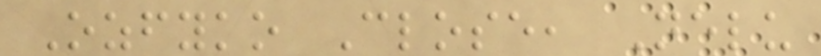Ozfyko Close, Nelu
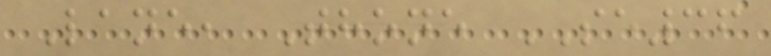Lane, Thone SE36
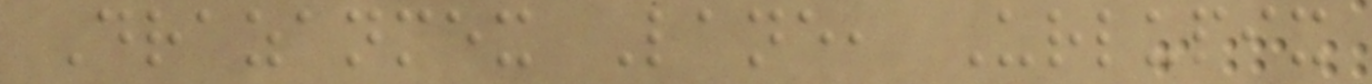Drazanmex Lane, Urlupix
